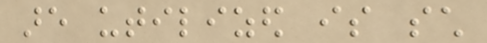are utilized is such
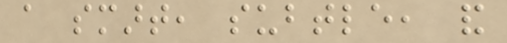a smart, subtle, and
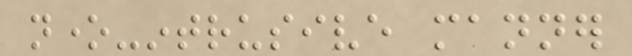none-intrusive manner
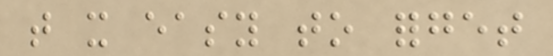that it easy to forget
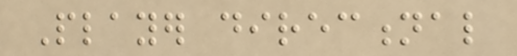Player directional
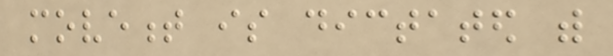movement is dictated with
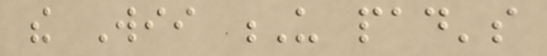the Wii U pad's
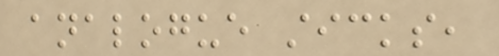analogue sticks,
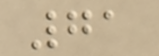71
